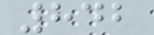842
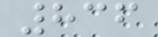836
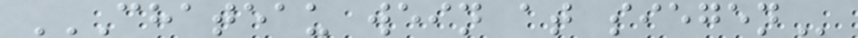CHATEAU WEIN AT SIEGEN
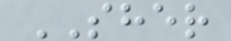SHER
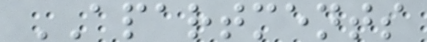APARTMENTS
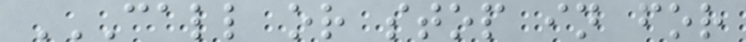CALL OR STOP IN FOR
